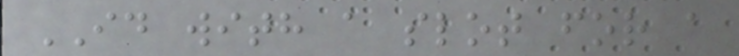ID with a slot for a
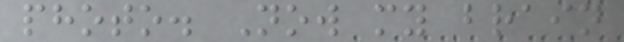photo. Now my brain
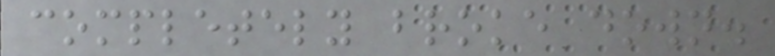completely broke down.
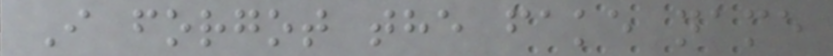I forgot the fake name
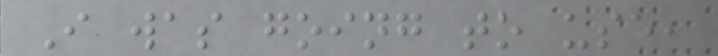I was going to use,
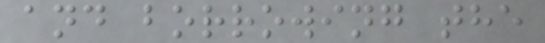and borrowing the
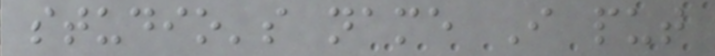studio's name I put
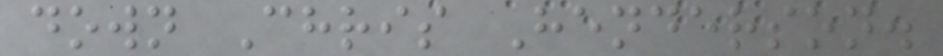down Chris Henderson.
